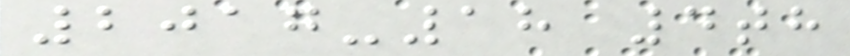2017-18 4th
